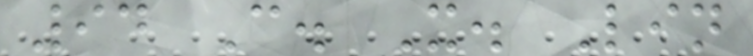94 C. X. Lin
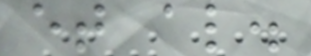et al.
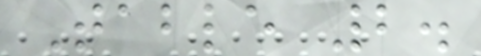Table 2.
